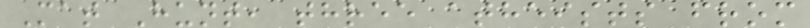Mat Hunt, three atheists from
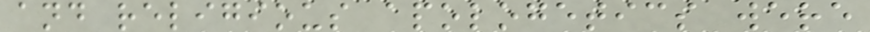and religious apologetics were
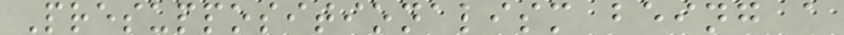Presuppositionalism being a
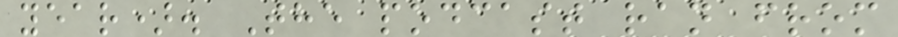year). The podcast ran from
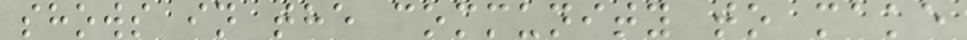shows in the community to make
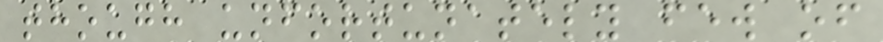though unfortunately few of
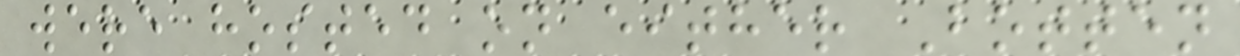were hosted on either Botten
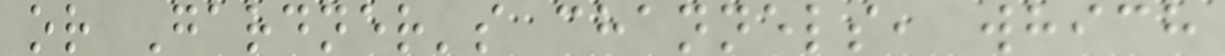or Gardner's channels, which
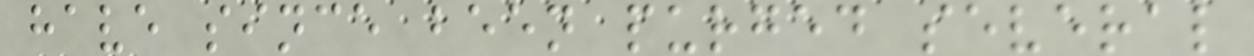have since been purged several
